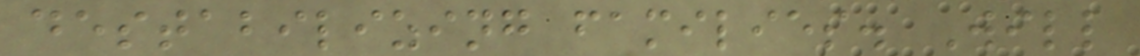destabilizing families. Will
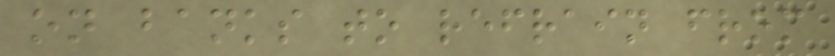on banks to refrain from
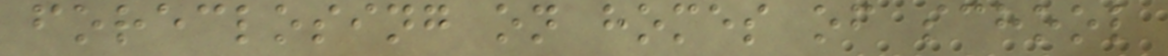foreclosing on homes of school
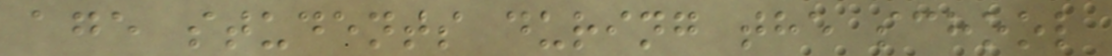age students during the school
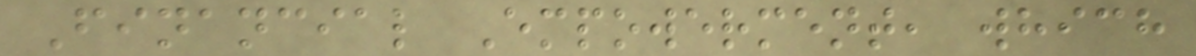Financial Empowerment, which
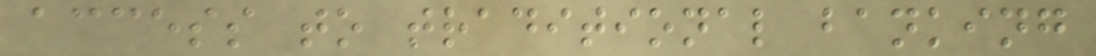access to traditional banking
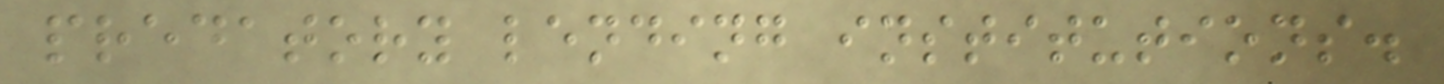predatory lending institutions.
